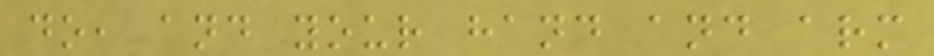do, and your hand and arm
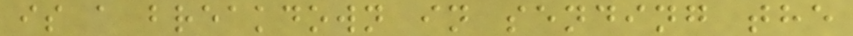is a breakdown in sending the
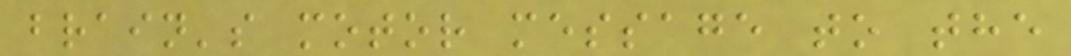brain's motor message to the
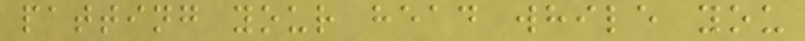patting your head while you
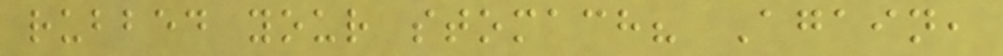rubbed your stomach? Again,
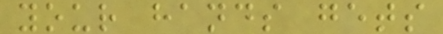your hands gets
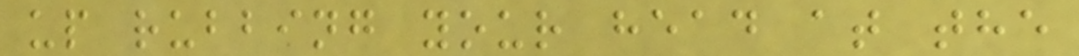up rubbing your head at the
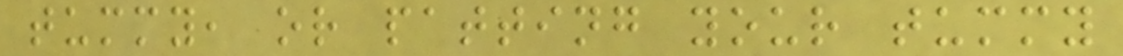tummy, or patting your tummy
